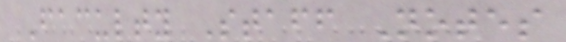Faculty Staff Notes
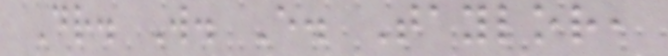Dr. W. E. Taylor,
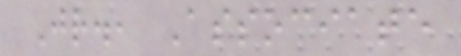Jr., Associate
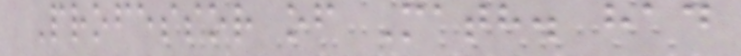Professor of Math. had
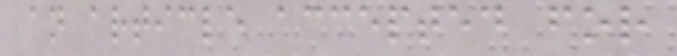an article accepted for
